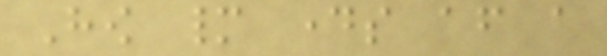How many days after a
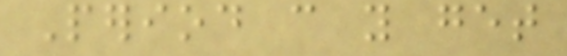Period can you get
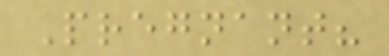Pregnant?
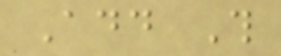Add This
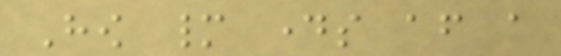How many days after a
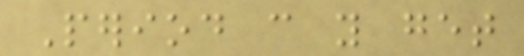Period can you get
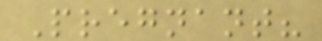Pregnant?
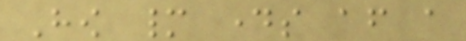How many days after a
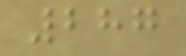287
